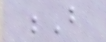B
